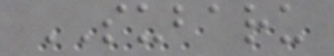SUBARU
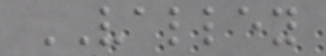VALLEY
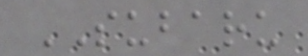SUBARU
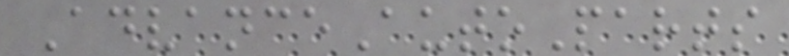AdvanceAutoParts
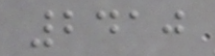2410
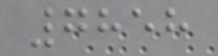7858
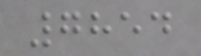7854
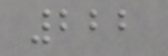222
